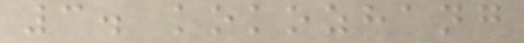3. kokozhang
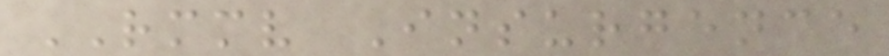RMMV Insurgence
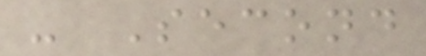- Second
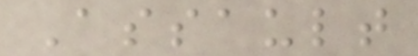Assault
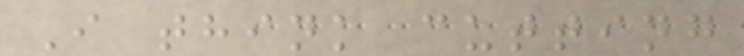I think cutting
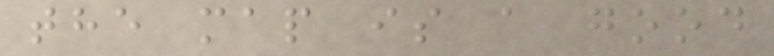the map is a good
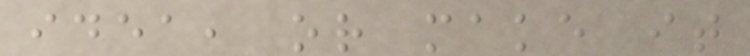idea, or make it
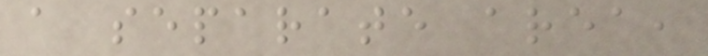a separate area,
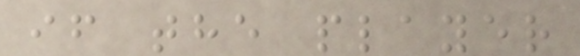if the player
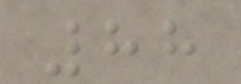88
